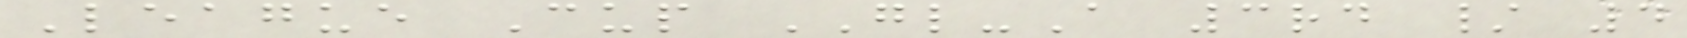League Cup GL-A 3rd / 4
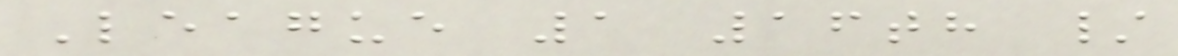League 1 16th /
